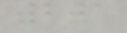201
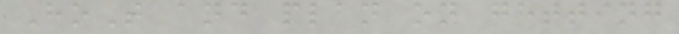HoT and plan on getting
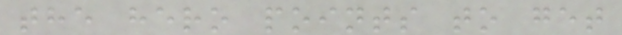the hero points to get
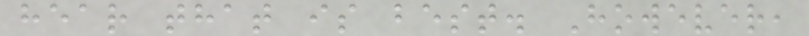hear that is best. However,
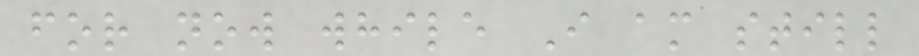for now while I am still
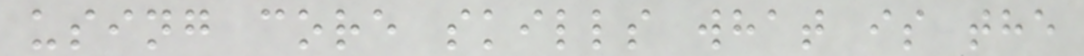using core skills what is the
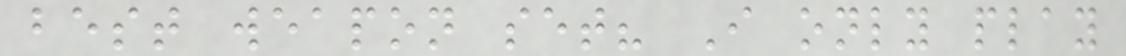best weapon set? I only play
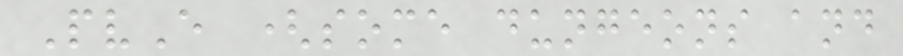PvE (some dungeons and
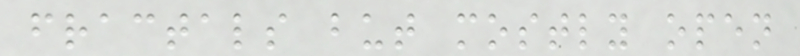fractals but mostly open
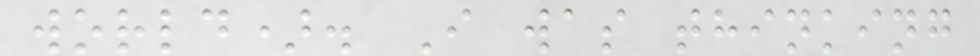world). I was thinking
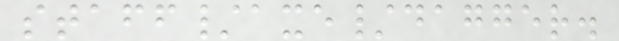staff/axe/dagger.
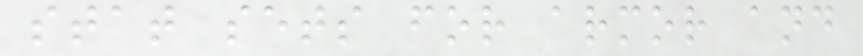stat sets for armor and
